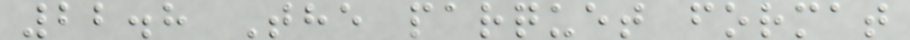22.8 The parquet format
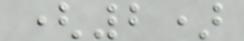(2)
